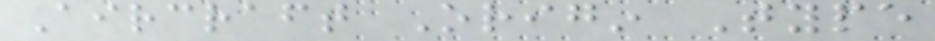Aircraft Origin Type
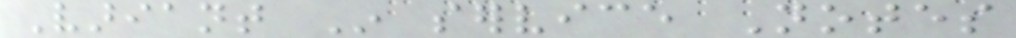Variant In service Notes
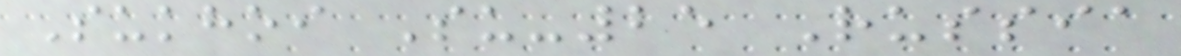Sukhoi Su-25 Russia
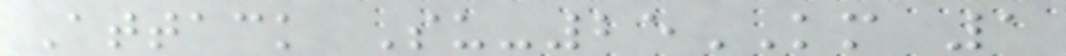Attack Su-25KM 1
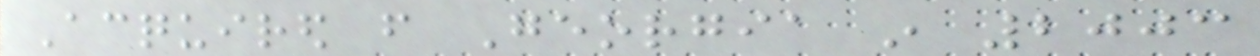Acquired from Georgia in 2003
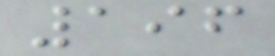196
